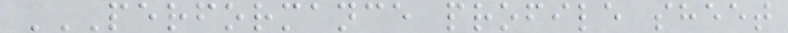PERFORMANCE PROFILE SHEET
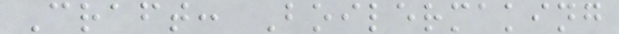Craft: Boilermaking
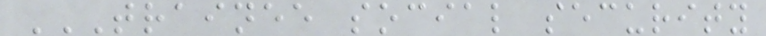TRAINEE SOCIAL SECURITY
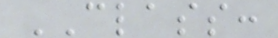CLASS:
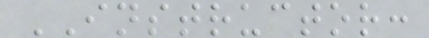INSTRUCTOR:
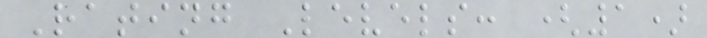Rating Levels: (1)
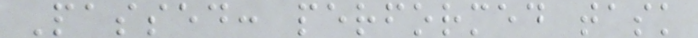Passed: performed task
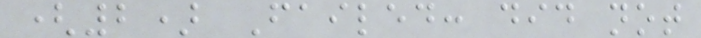(2) Failed: did not
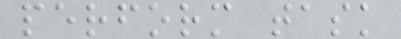perform task
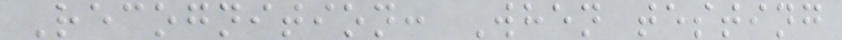Recognition: When testing
